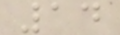14
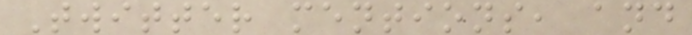Twitter mentions, and
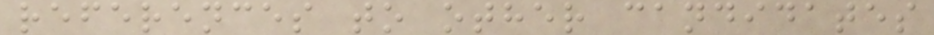references to other candidates
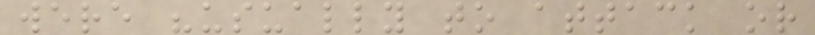were "usually to attack or
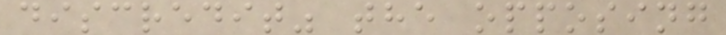discredit" the opposing
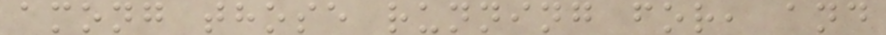among those running for, and
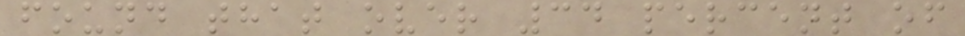found that over 34 percent of
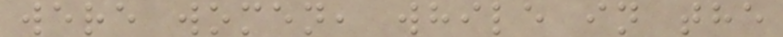were women, while in the
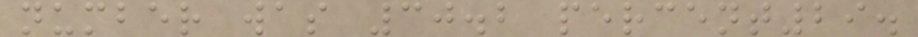number was 30.2 percent29.
